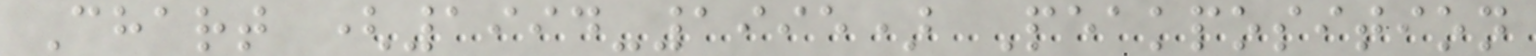Chart (1994-1995) Peakposition
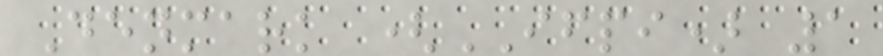Denmark (IFPI) 1
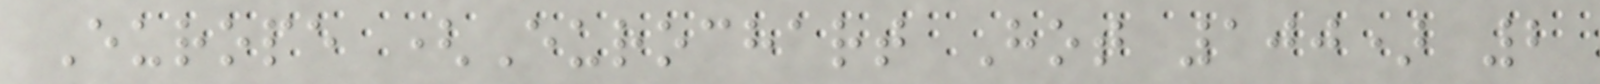Europe (Eurochart Hot 100) 2
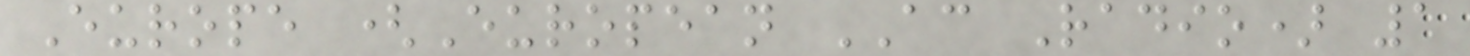Europe (European AC Radio) 1
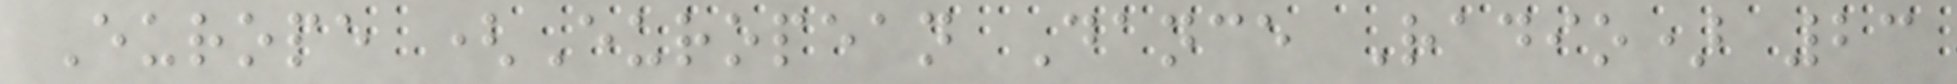Europe (European Dance Radio) 23
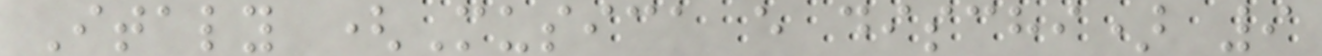Italy (Musica e dischi) 9
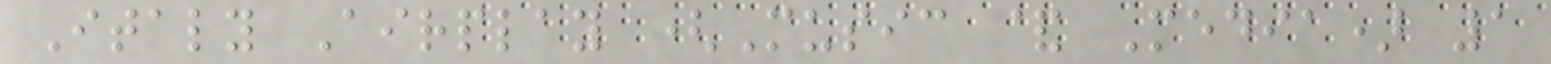Italy Airplay (Music & Media) 1
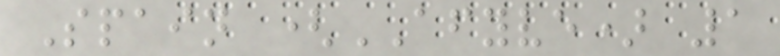Spain (AFYVE) 1
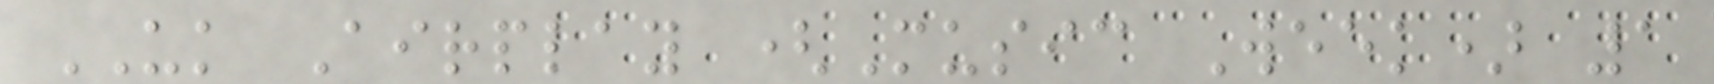UK Airplay (Music Week) 1
